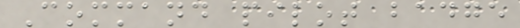Command pilot badge
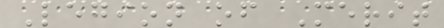Legion of Merit
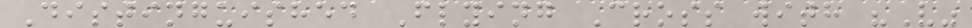Distinguished Flying Cross with "V"
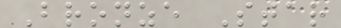Bronze Star
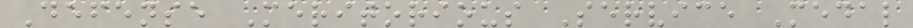Defense Meritorious Service Medal
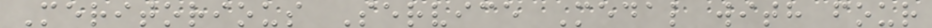Meritorious Service Medal with four
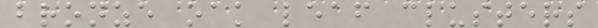bronze oak leaf clusters
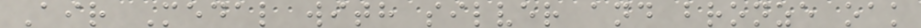Air Medal with silver and bronze oak
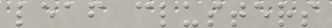leaf clusters
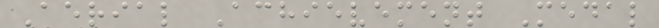Aerial Achievement Medal
